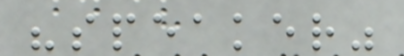"speaker"
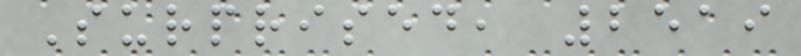Surprised, 2519
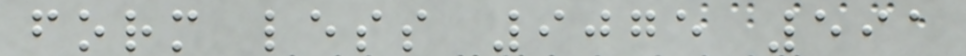form less 9075 591
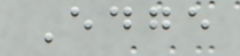Edge
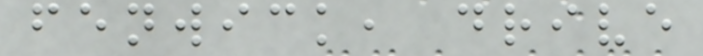fenwick, drive
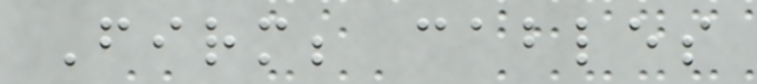Firm; cables
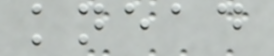knead
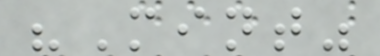"Mint"
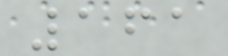161
